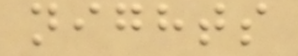nights
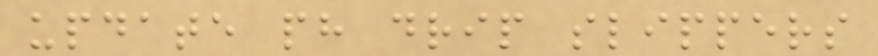update ph drip slippers
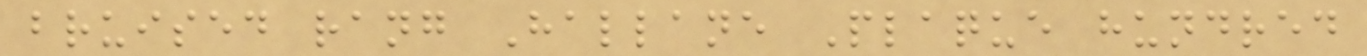bruised rang Hallane Plaque hundred
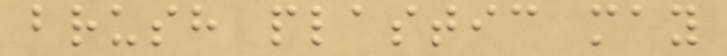brush plastic may
